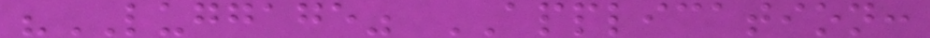"LUGGAGE" APPLICATION:
